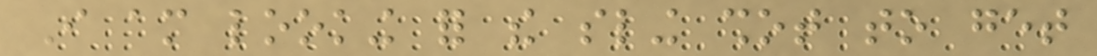I am looking for the sling shot to get
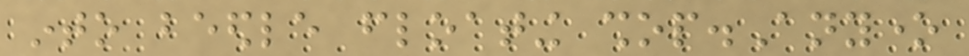into beedle floating shop.Anyone
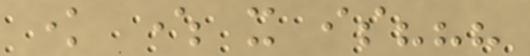know where it is???
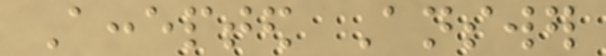Accepted Answer
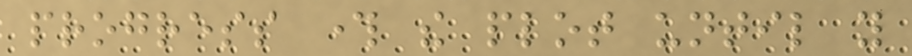progress through the plot until you
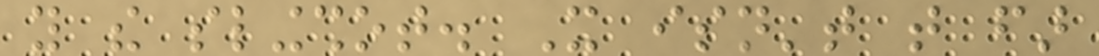you the slingshot. It isn't that far
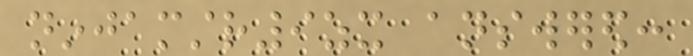ninjamstr9zx answered:
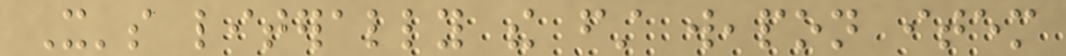It's literally the first weapon item
